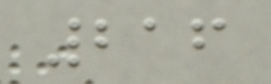216
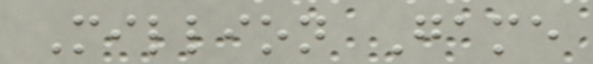Million Game
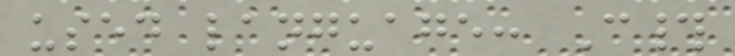used language: C#
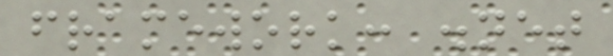framework: .net
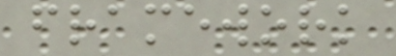framework
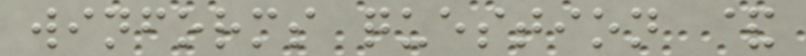winforms question &
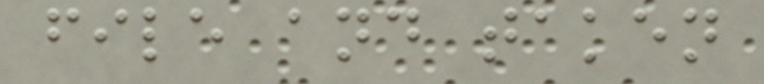file and taken
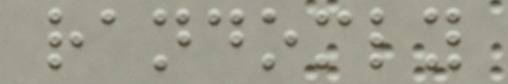randomly
